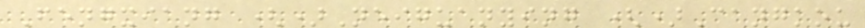Fengxiang ()Neiguanying ()Cangkou
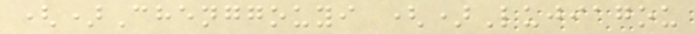()Chenggouyi ()Lujiagou
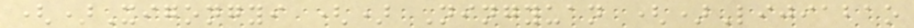()Xigongyi () Ningyuan ()Lijiabao
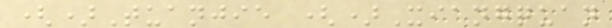()Tuanjie ()Xiangquan
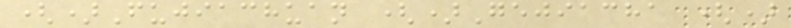()Fujiachuan ()Gejiacha ()
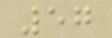57
